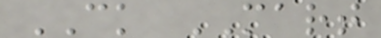CK MART
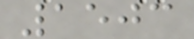1503
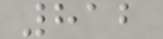812
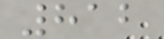812
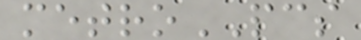metroPCS
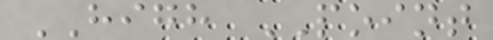HIGH POINT
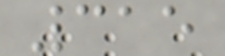315
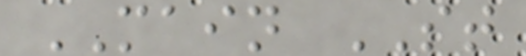MAIN ST
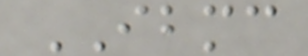IBMC
